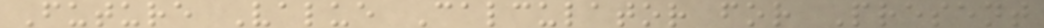Future Value Calculator for Present
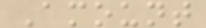Amount
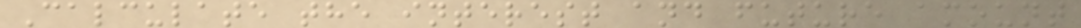Calculate the interest and future amount
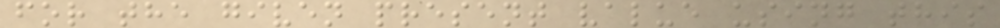for the given present value using this
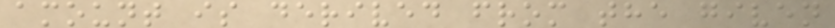amount is derived from the given
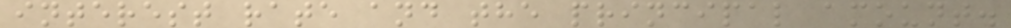interest rate and the principal amount.
